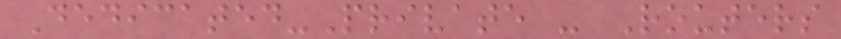Dedicated-Private - Routers
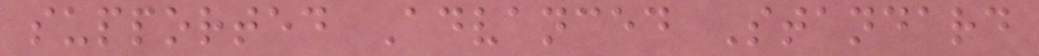supported Advanced Standard
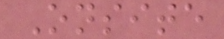Onsite
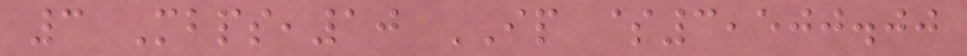3 Mbps,10 IP $3,500.00
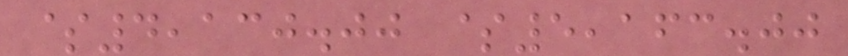$4,130.00 $5,163.00
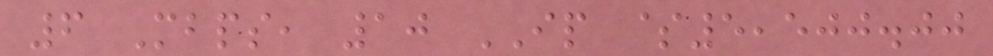6 Mbps, 10 IP $5,500.00
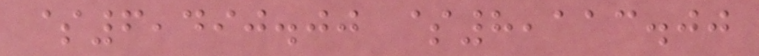$6,490.00 $8,113.00
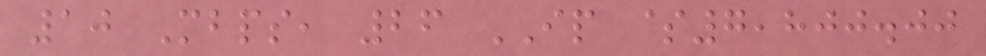10 Mbps, 26 IP $7,800.00
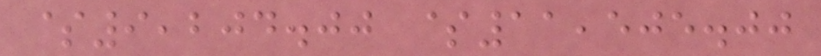$9,204.00 $11,505.00
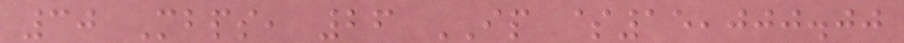30 Mbps, 26 IP $15,000.00
